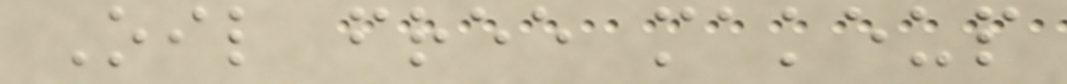Oil free makeup
